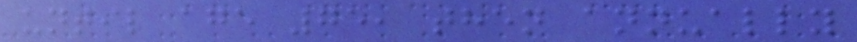until age 75, then annually
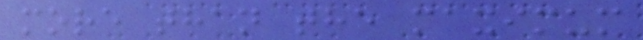more than the maximum
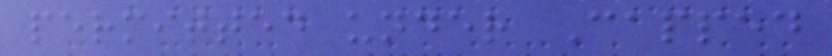permitted under Capped
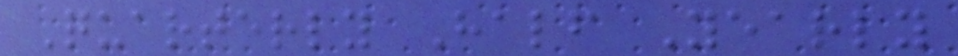Quarterly Half Yearly
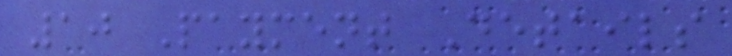10 Payment Details
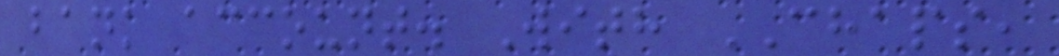bank account. With CHAPS,
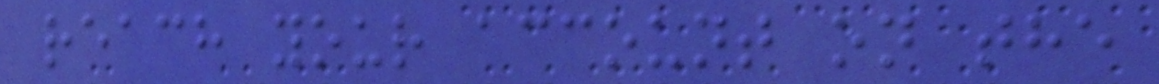reach your account on the
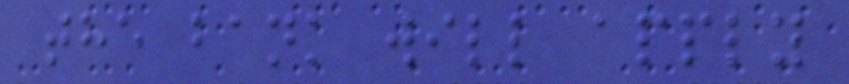the bank will apply
